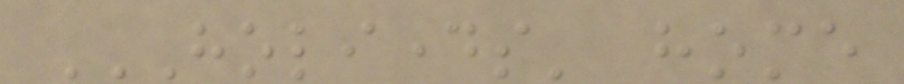HOLIDAYS' HOME
